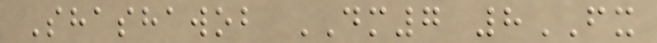Shashawob DM7 8FX
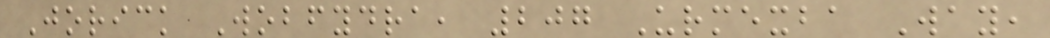Jorick Wobfydra, 207 Urmexba Way,
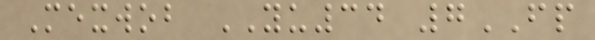Mexwob YU34 7FP
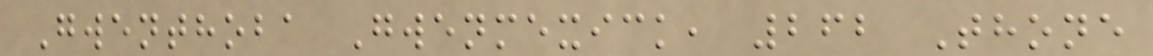Gwenthoba Gwenmexick, 262 Thone
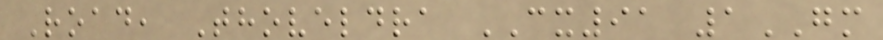Road, Thoveldra CX91 1GM
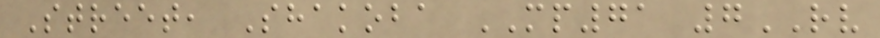Street, Shakoba MP71 7RV
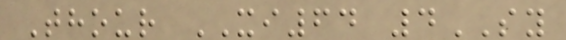Thour XI64 4SY
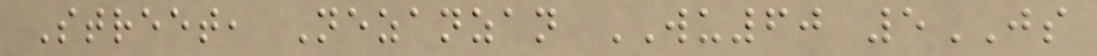Street, Nezanzan WU60 5JS
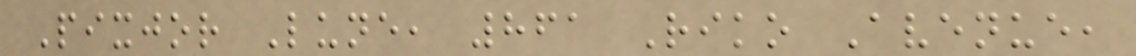Pixjor Lune, 861 Riko Avenue,
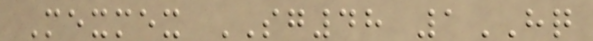Mexmex SG48 1HQ
